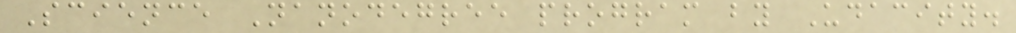Science Nanodegree program by Udacity.
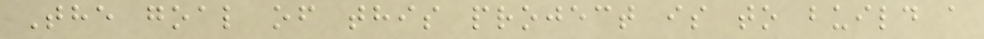The goal of this project is to build a
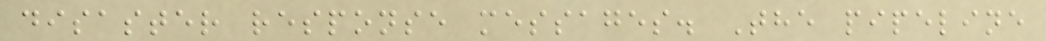disaster response messages. The pipeline
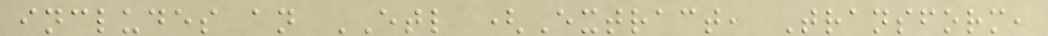includes an ETL (Extract, Transform,
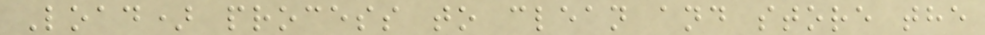Load) process to clean and store the
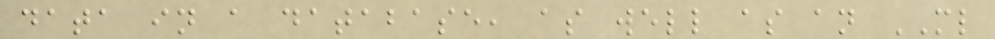data in a database, as well as an ML
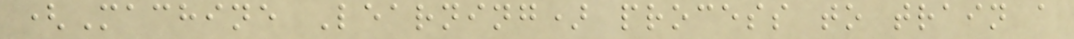(Machine Learning) process to train a
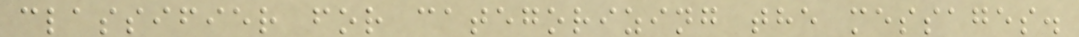classifier for categorizing the messages.
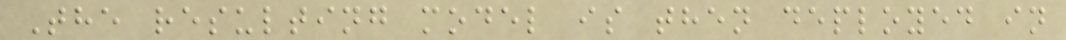The resulting model is then deployed in
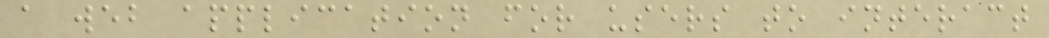a web application for users to interact
